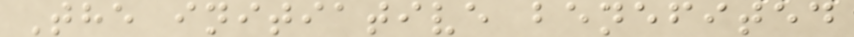The initiative benefited
